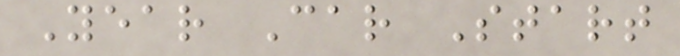Year Car Start
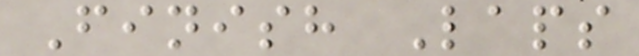Finish Laps
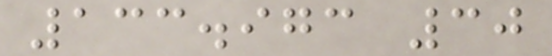133.973 30
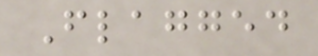Flagged
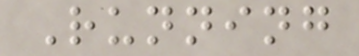Running
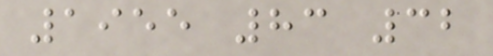1955 83 32
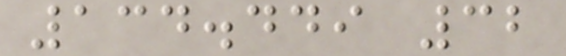134.449 32
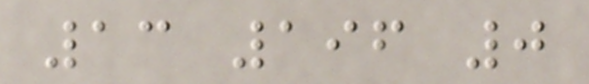13 196 0
